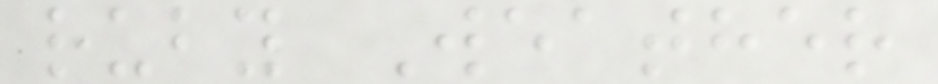ruby Weather
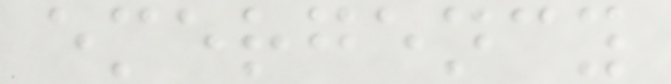emergency
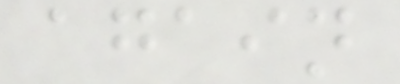again
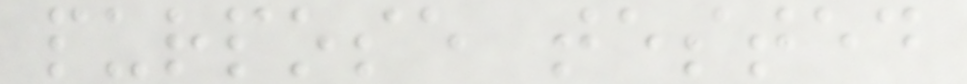purpose tested
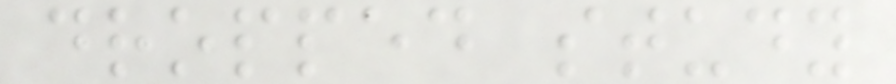dropped study
